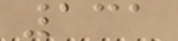131
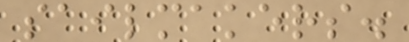sailmakers.
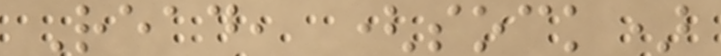Read, (sock)
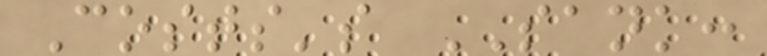Costs's SANK:
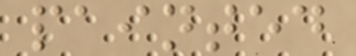painted
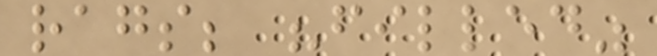rags; "filled"
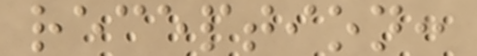reception:
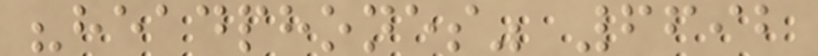"headphones" 6692
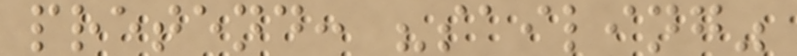pretend: "sailing"
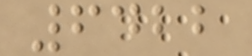6422
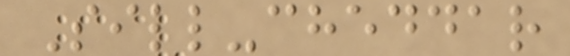Sill-cheddar
